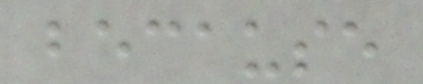because
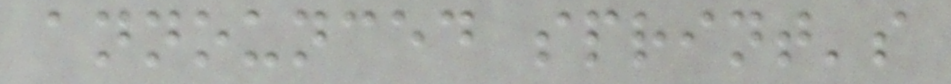announced sprint's
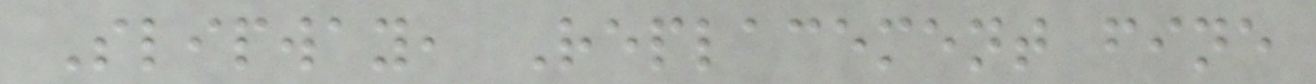Slipway, Replacement fine
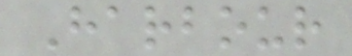Harbour
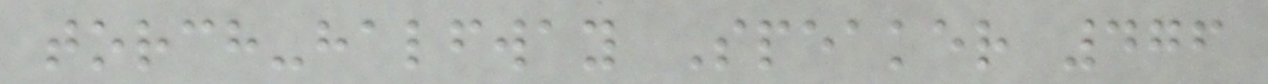torch-halfway Speaker 476
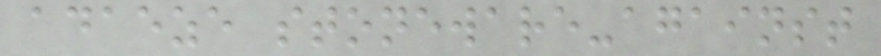adaeze stoneware-against
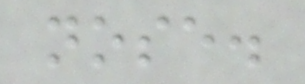nose.
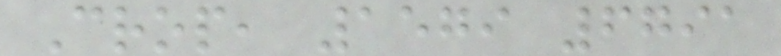Crop, 1579 6791
